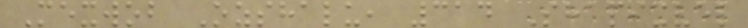Mexwob Ozshalu, 314 Shapixvel
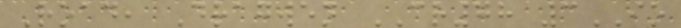Road, Dragwen CR78 3IO
